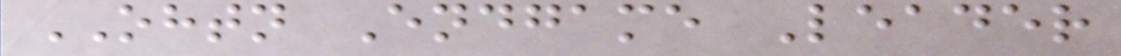OHTN Endgame Leader
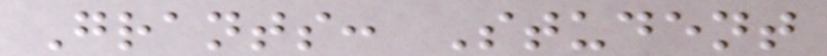Grants: Student
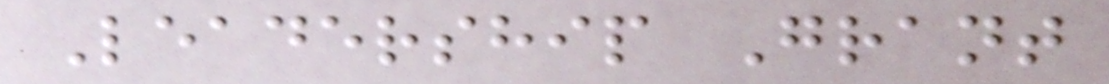Leadership Grant
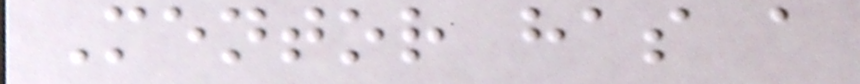Mentor has a
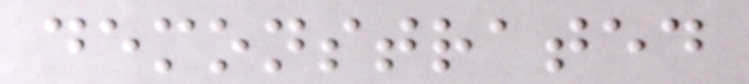demonstrated
